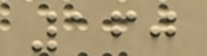160
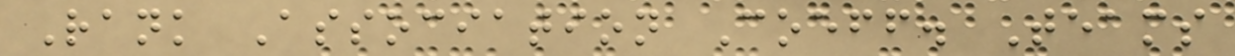Rank Association Coeff. Teams
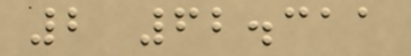2 62.311
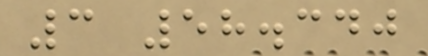3 58.340
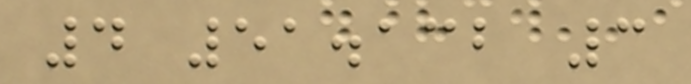4 51.132 3
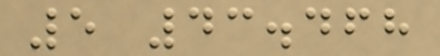5 43.468
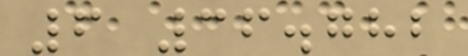6 36.782
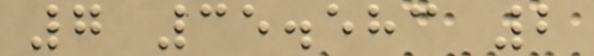7 35.583 2
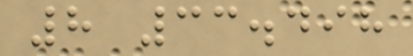8 33.498
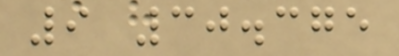9 30.375
